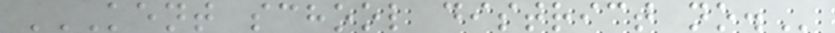KENT SCHOOL DISTRICT NO.
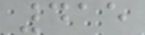415
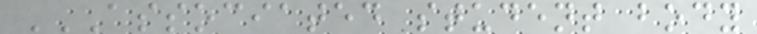ASSOCIATED STUDENT BODY
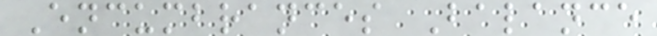Encumbrances Balance
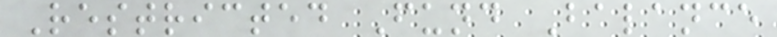Restricted Fund Balance
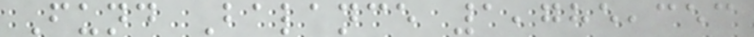Fund Balance 1,785,353
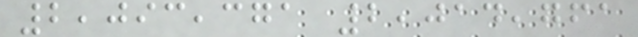2,093,371 2,014,761
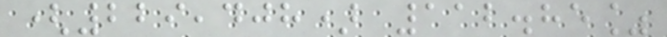(229,408) 112.85%
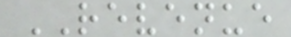REVENUE
